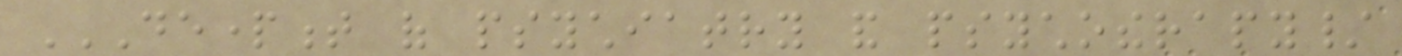DEPARTMENT OF PSYCHIATRY AND PSYCHOTHERAPY/
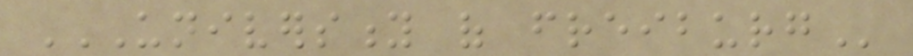UNIVERSITY OF FREIBURG
